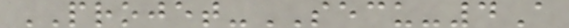PROJET-SECU-4A
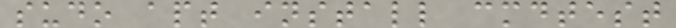sudo apt install cmdtest
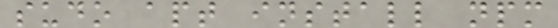sudo apt install npm
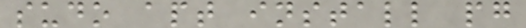sudo apt install pg
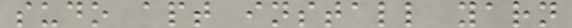sudo apt install yarn
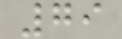79
